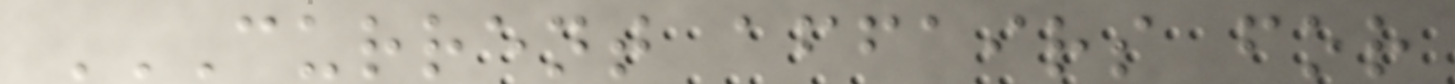CURRENT AFFAIRS FOR
